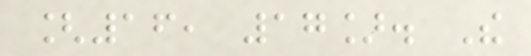[16, 17]. The
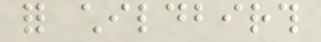for childbirth
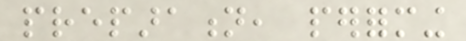preparation, performing
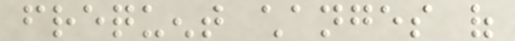frequent changes of
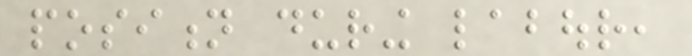position during labour,
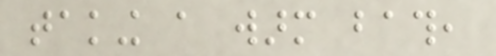taking a warm bath,
